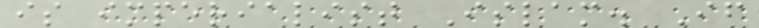is imperialist Islam. If
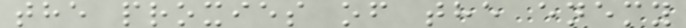the proxies of the enemy
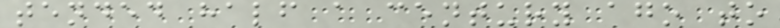tended half a century ago to
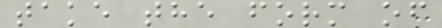take the form of
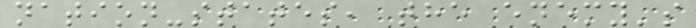nation-states, the enemy's
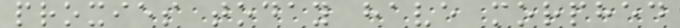proxies today have morphed
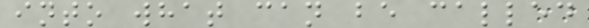into what can be called
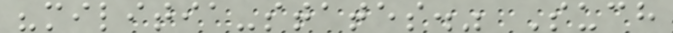"militia-states." Such
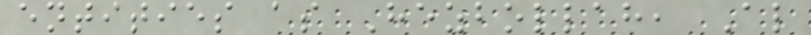entities as Hezbollah, Al
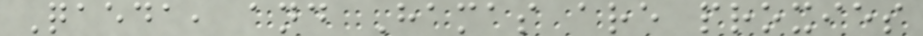Qaeda, and Hamas are proxies
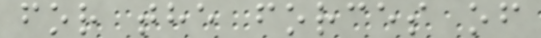for the forces of
